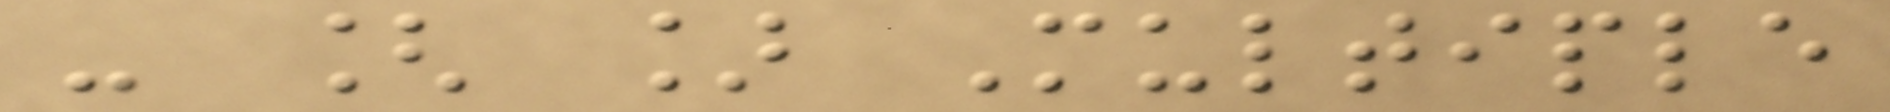- [ ] Multiple
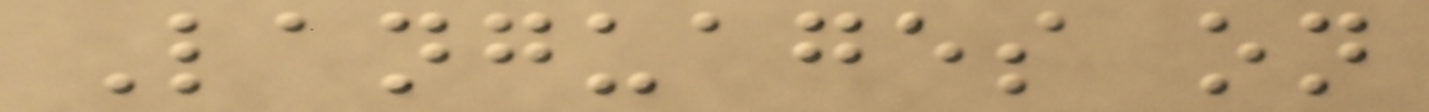Languages on
